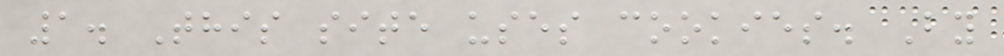1. This site uses cookies. By
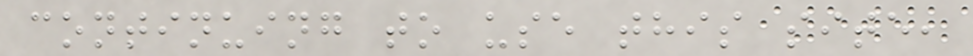continuing to use this site,
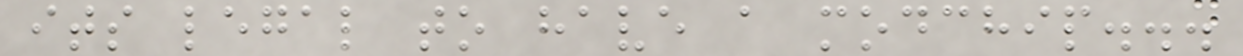its legal to have a modchip...
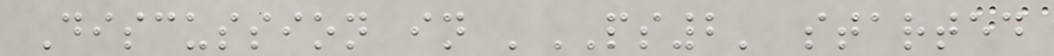Discussion in 'PS2' started
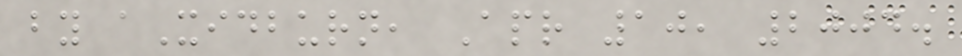by aXidburn, Apr 10, 2004.
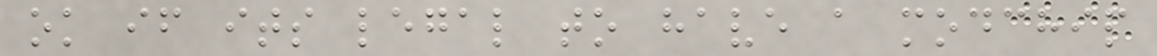ok if its legal to have a modchip
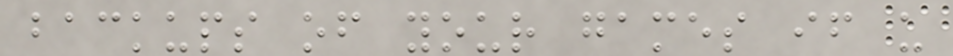backups of your games if u
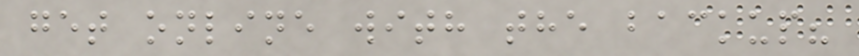get online with the backup?
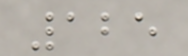125
